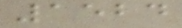1524
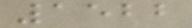1522
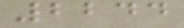2244
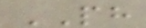PH
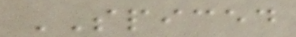SPICED
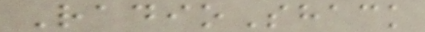RadioShack
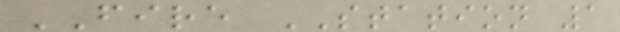FIRE STATION 1
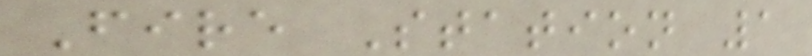Fire Station 1
